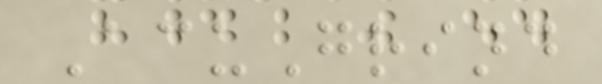AcuGrind
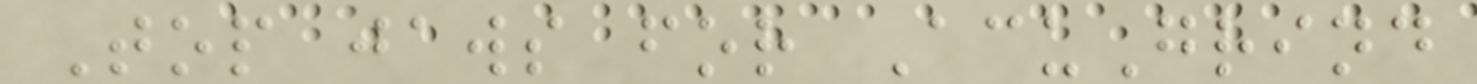Top jaws for AcuGrind
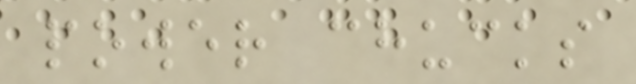power chucks
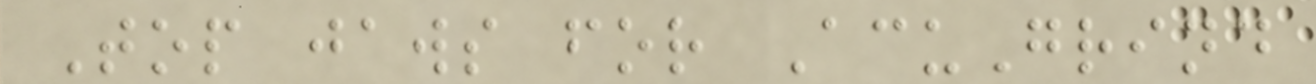Top jaws for AcuGrind
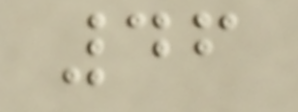46
